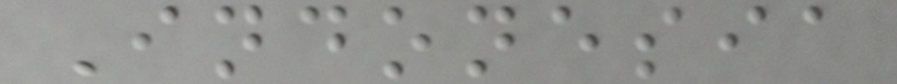Indonesia
